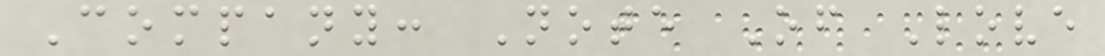Company: Note Of Love
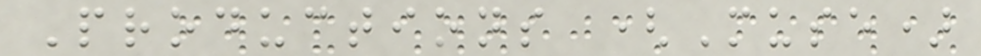Productions (Muse)
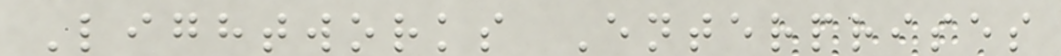Lightworks Enterprises
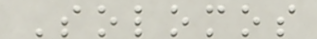Solomos
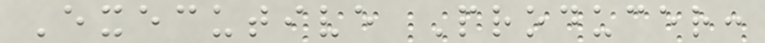Executive Producer:
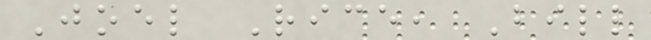Joel Rice, Bill
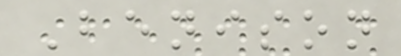Benison
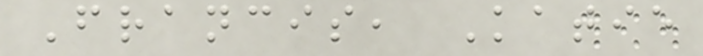Francis, Katie
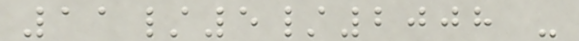11/5/2008 -
